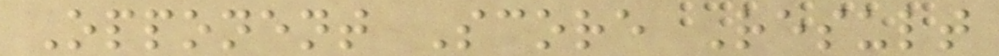Opponent Score Result
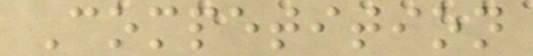Competition
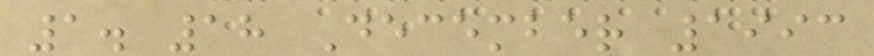1. 18 December 1993
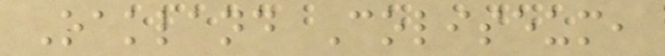Oakland Coliseum,
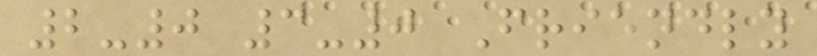2-0 3-0 Friendly
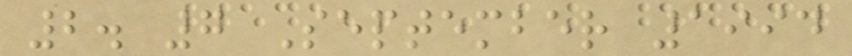2. 7 September 1994
